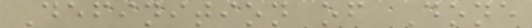Definition of Done
